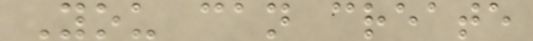You can create
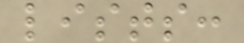lists:
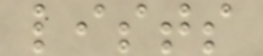lists
